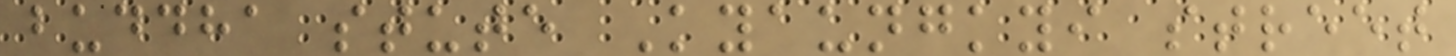buddha stute Kyaungkyi street
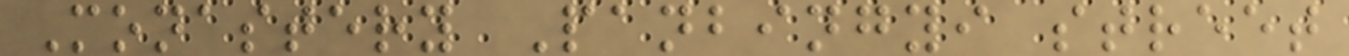Monastery Panbingyi street
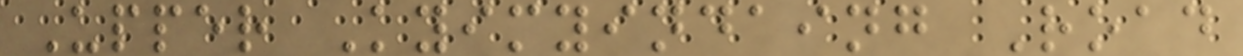Upper Kyimyindaing Road
